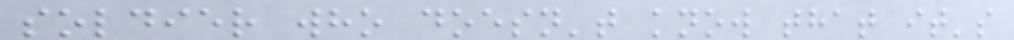soldier who doesn't know that it's
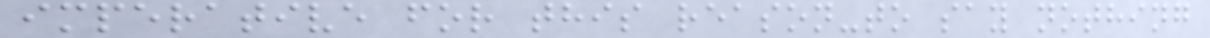imperative for this reason-to say nothing
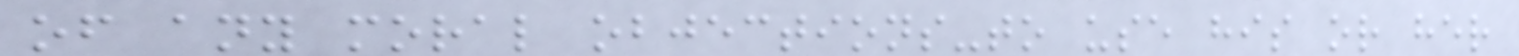of any moral objections-to use his or her
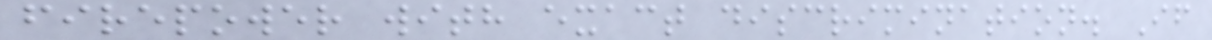firepower with exact discrimination. If
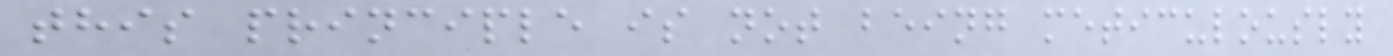this principle is not being meticulously
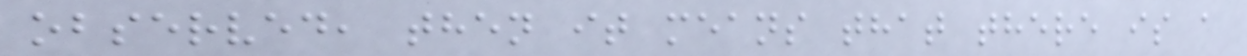observed, then it means that there is a
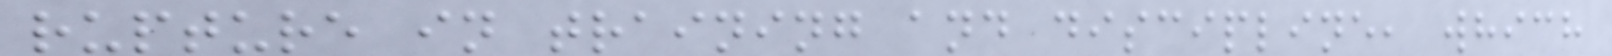rupture in training and discipline, which
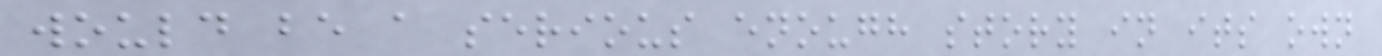would be a serious enough story in its own
